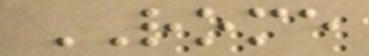ROME
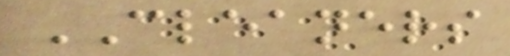CLEANERS
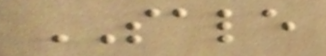SALE
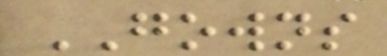GOWNS
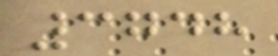3748
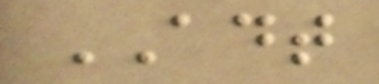ADT
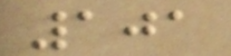101
